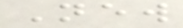New
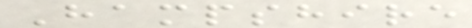Hampshire
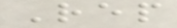Rep
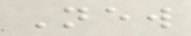New
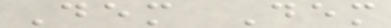Dem Dem
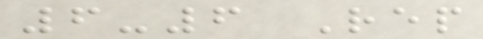6-6 Rep
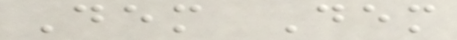Dem Dem
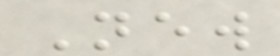New
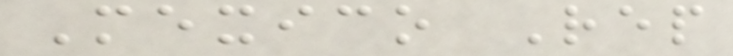Mexico Rep
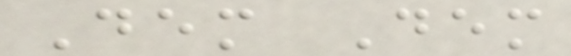Dem Dem
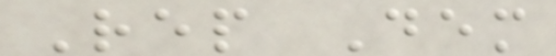Rep Dem
